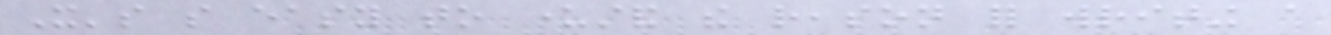It's so easy to understand the reason for writing a
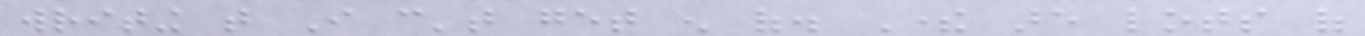writing that I can't get enough of. There are lots of
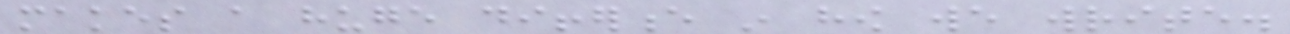makes a huge difference in how we write.
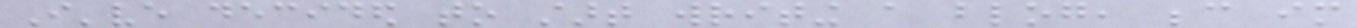I've decided to start writing a blog, because im
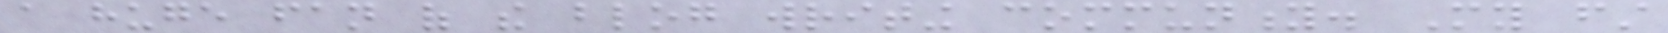a huge fan of the blog writing community. My first
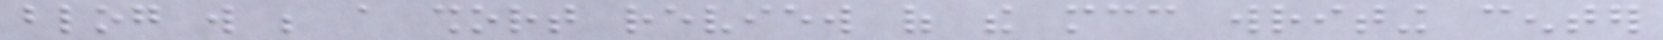blog will be a short review of the mcc writing center
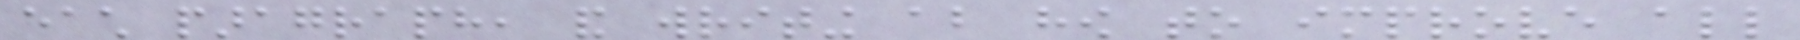each paragraph, and writing about how to improve all
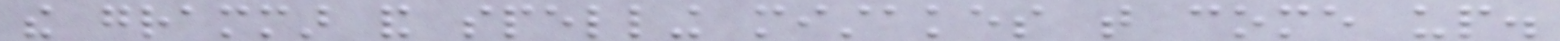the grammar and spelling mistakes that come up.
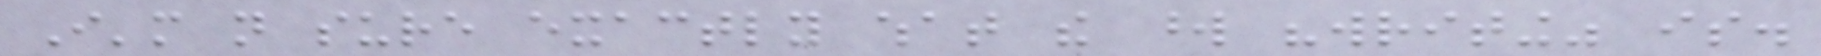I'm not sure exactly what the word "writing" is.
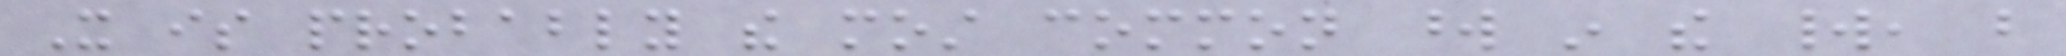It is probably the most common word in the world, but
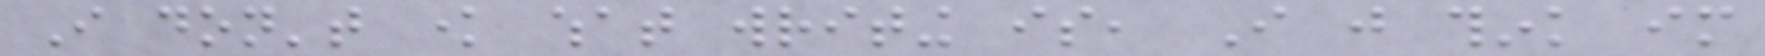I don't know what writing is, I just think im
